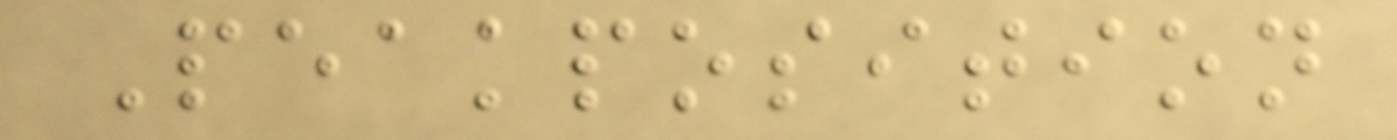Peakposition
